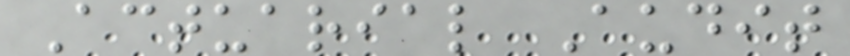Actuarial Audit
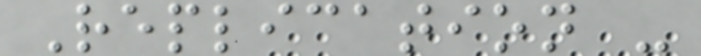Replication -
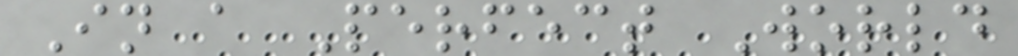In a Perfect World
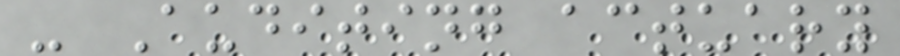- Auditing actuary
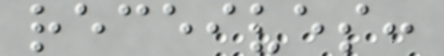receives:
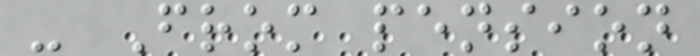- From pension
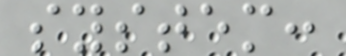system:
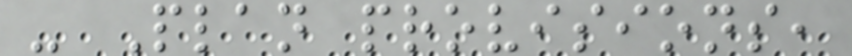- Plan provisions,
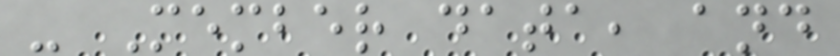- Member data, and
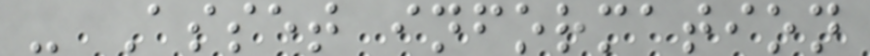- Asset information
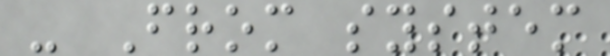- From system
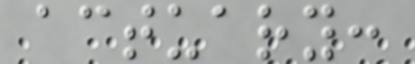actuary:
